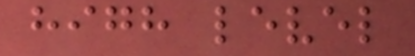high level
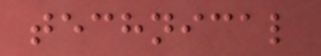technical
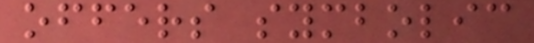offers symbolic
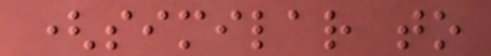(similar to
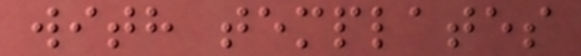with templates
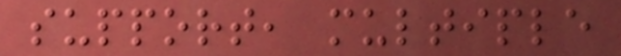support, multiple
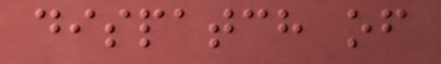dispatch of
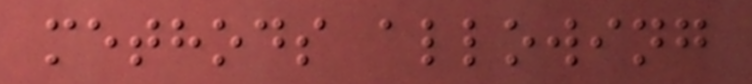methods allowing
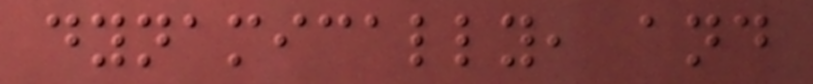dynamically, and
